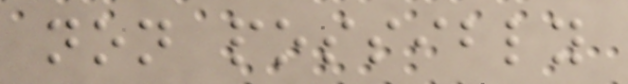non possibly
